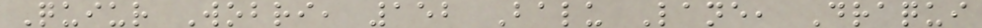Quiur Wobri, 152 Balu Lane, Draqui
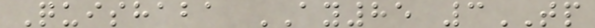Quishaba AY85 3TP
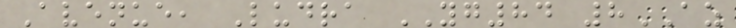Avenue, Ludra YG84 8AZ
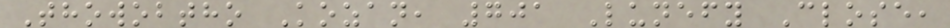Thowobtho Kozan, 701 Lunefy Close,
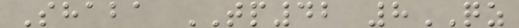Shaba TP42 8QZ
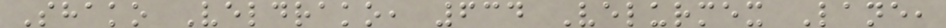Shako Veldrako, 634 Velurmex Lane,
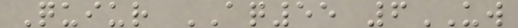Quiur AQ55 6UW
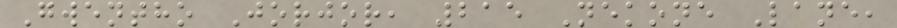Gwentho Jorjor, 215 Nekone Lane,
